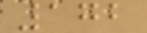172
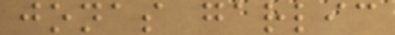jonas garlic
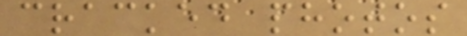cracked photos
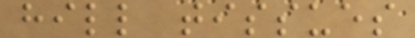hill tissues
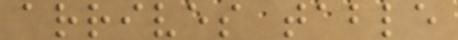arrives table
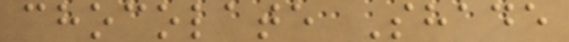chocolate Shade
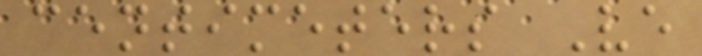centimeters Ve
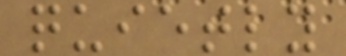quietly
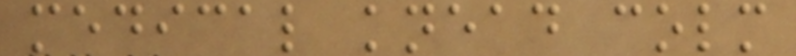medical knead colm
